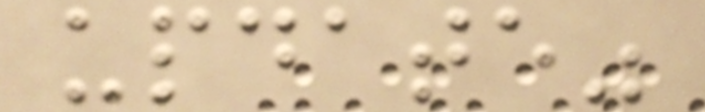update"
